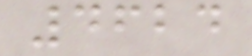4624
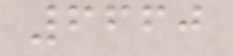6660
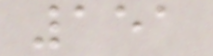151
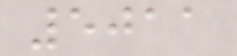5011
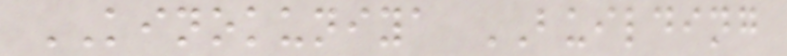KINOKUNIYA BUILDING
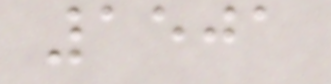1501
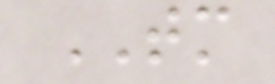TM
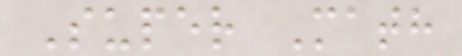Super Math
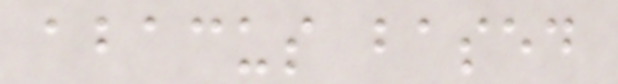abacus based
